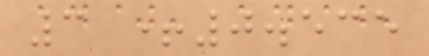3 +0.535
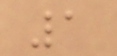1
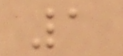1
